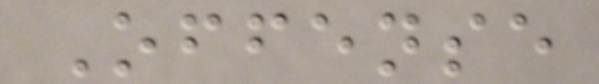Offense
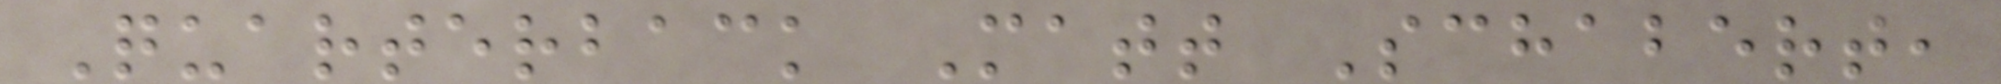Quarterback Matt Schabert,
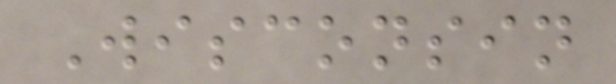Wisconsin
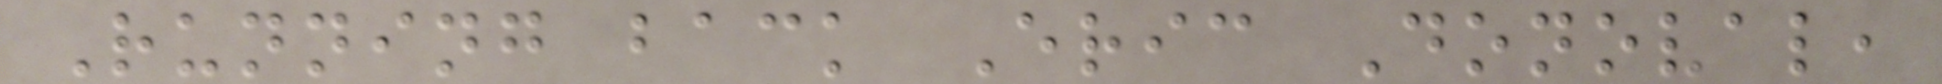Running back Eric Donoval,
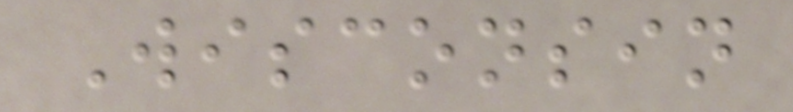Wisconsin
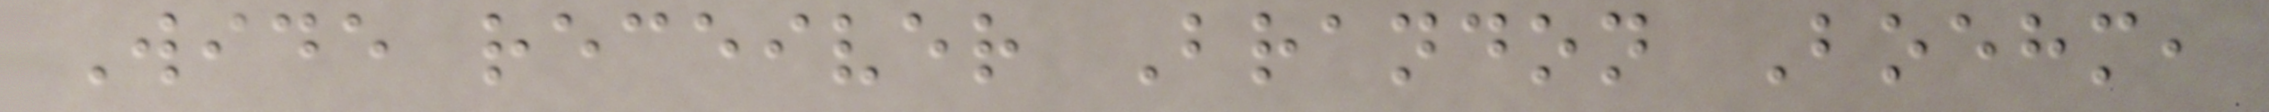Wide receiver Brandon Boehm,
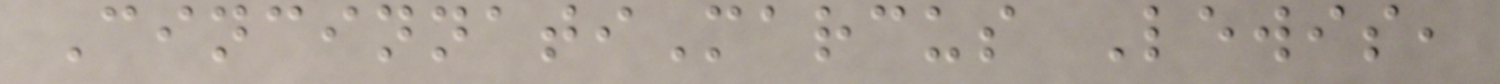CincinnatiMarcus Lewis,
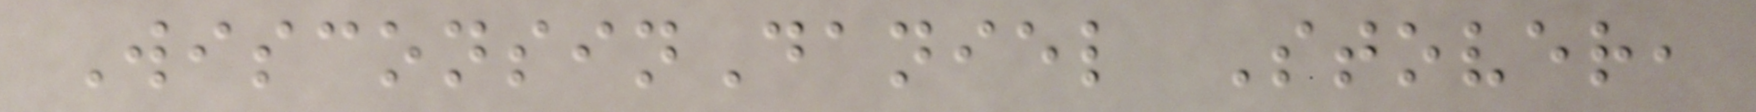WisconsinDaniel Stover,
